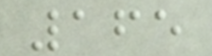165
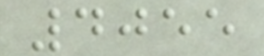4055
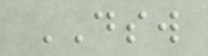DSW
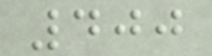400
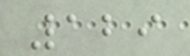129
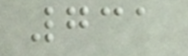731
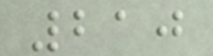210
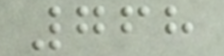768
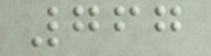767
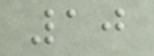10
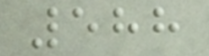588
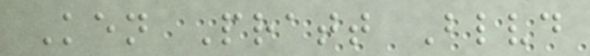Ken Pratt Blvd
